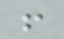!
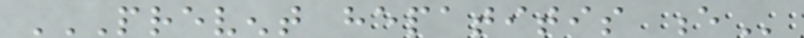PREVENT HEPATITIS E
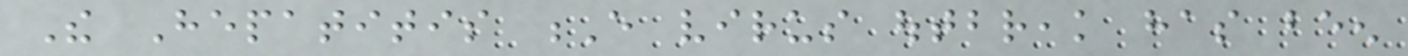The Hepatitis E virus outbreak has been
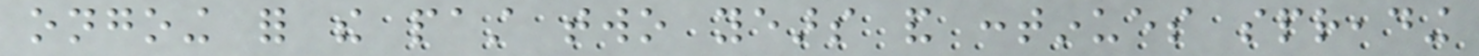ongoing for the past two years and continues spreading
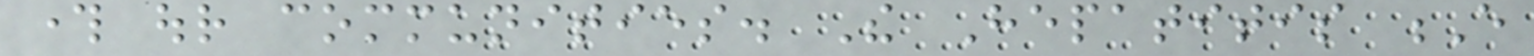through our communities. The Hepatitis E
